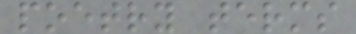poetry terms
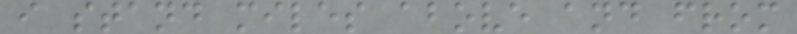i stand miles above and from
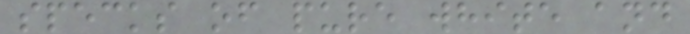specks of pure white and
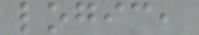logic,
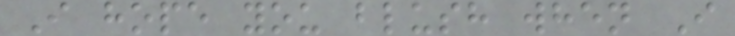I hope you blush when I
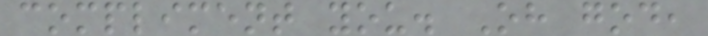compliment you. Oh god,
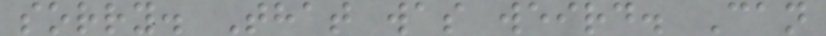sorry. That was weird. Can
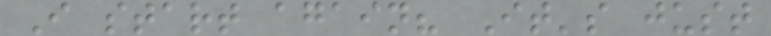I start again? It's just
